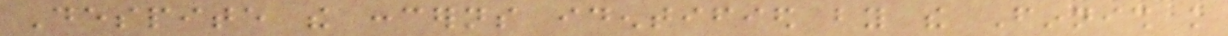Despite the concerns identified by the Finnish knowledge
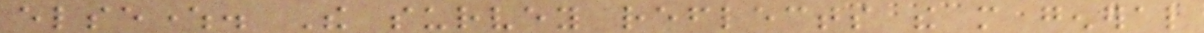elsewhere. The survey reflects the more general
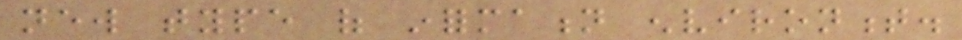new type of information environment.
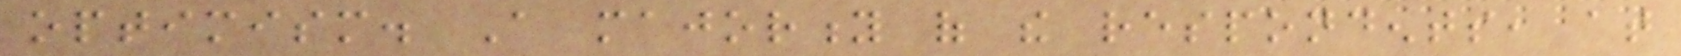optimism. A majority of the respondents, at
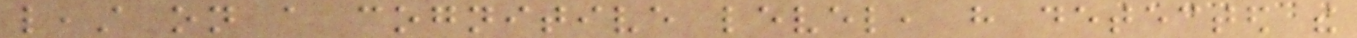least on a cognitive level, have detected the
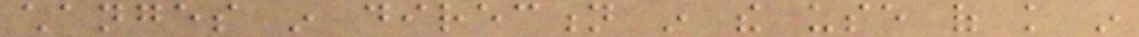changes in direction in the use of knowledge in
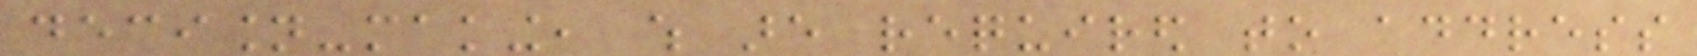decision-making, which are required to address
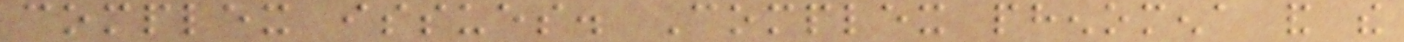complex issues. Complex phenomena and the
